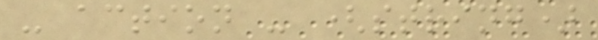- action - (string)
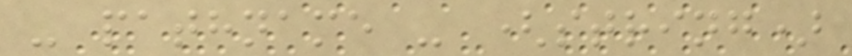- pathname - (string)
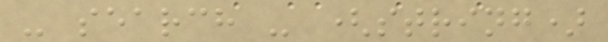- search - (string)
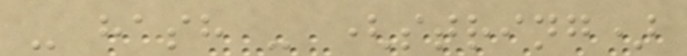- hash - (string)
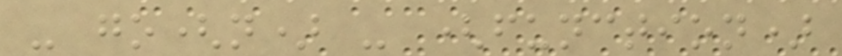- go(n) - (function)
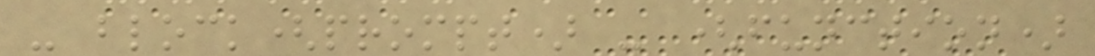- block(prompt) - (function)
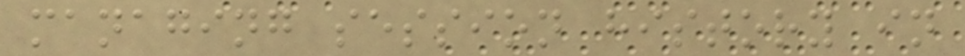managing session history in
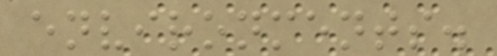environments.
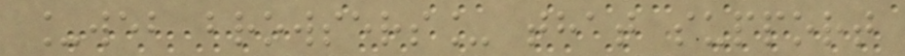_web browsers_ that support
